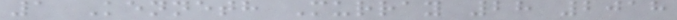1 Kenneth Murray 28 2018
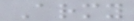Army
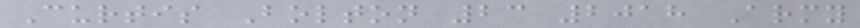Curtis Bolton 23 2018 Army
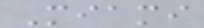Miami
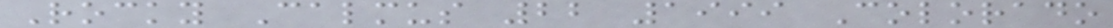Rocky Calmus 22 1999 Colorado
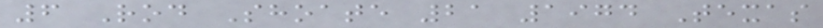6 Rod Shoate 21 1974 Texas
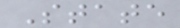State
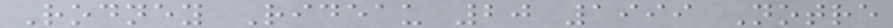Rodney Rideau 20 1999 Notre
